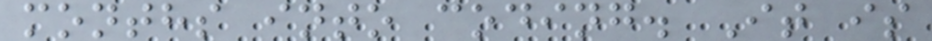months into coding. It is
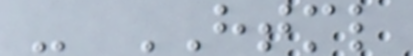- HTML
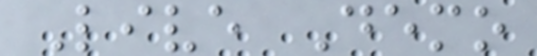Live Demo
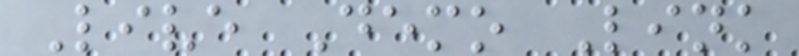Live Demo Link
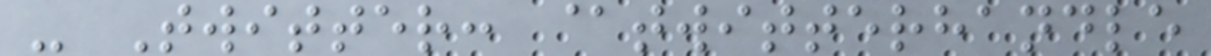- Twitter: @twitterhandle
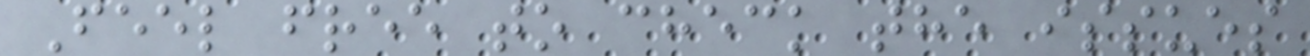Feel free to check the issues
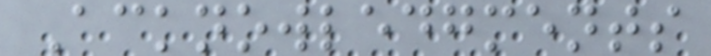Acknowledgments
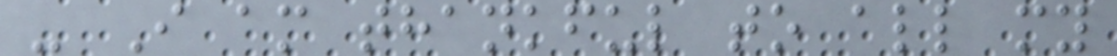- I am thankful to all my
